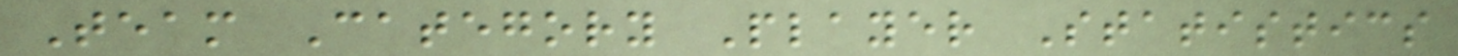Team Category Player Statistics
